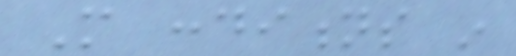More conditions in
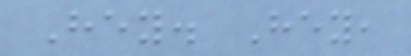Hey. Hey,
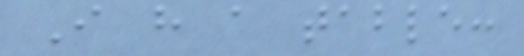I have a table:
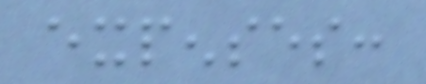expenses:
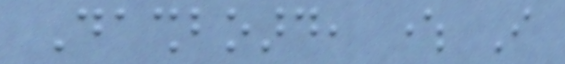Dashboard, where I
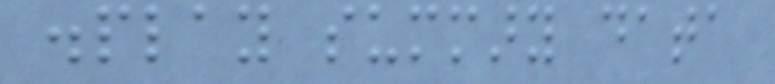display summary data
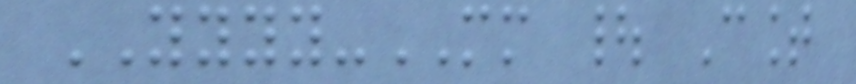YYYY-MM | Count
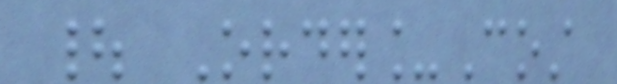| Order_Cost
